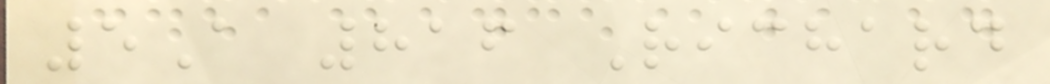5A 816 Richard
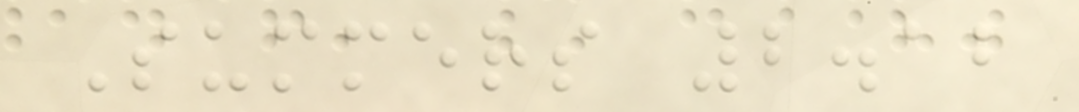Summers 2.12
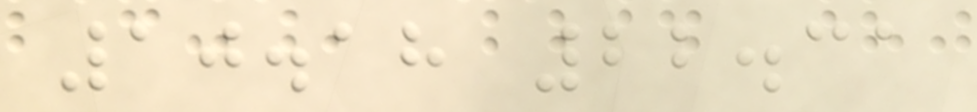10.18 22.31
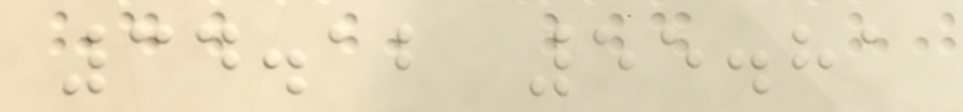34.12 55.81
